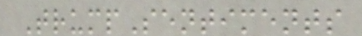TrumpSentiments
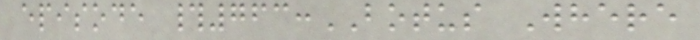episode #763:BOTUS Where
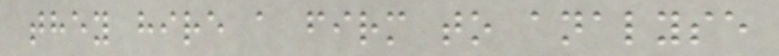they hire a firm to analyse
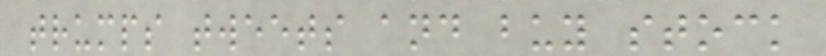trumps tweets and buy stock
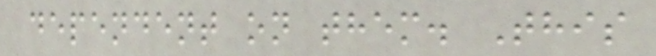dependent on them. This
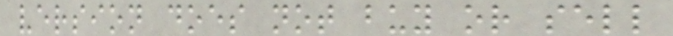version does not buy or sell
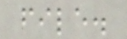file.
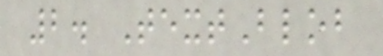2. TextBlob
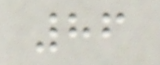86
